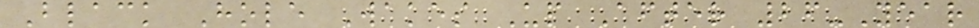Black Hole Wakes Up After 26-Year
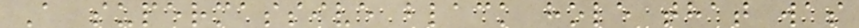A supermassive black hole that was
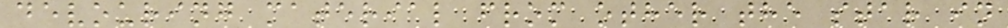devouring material from other the star in
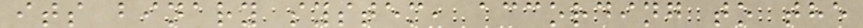its binary system, according to the
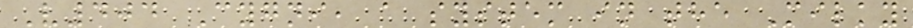V404 Cygni, a system in the Milky
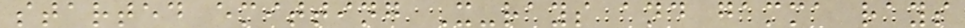started emitting X-rays and gamma rays
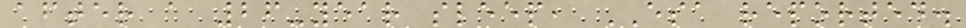after a 26-year sleep, ESA reported.
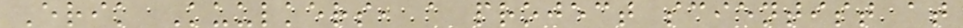Erik Kuulkers, a project scientist at
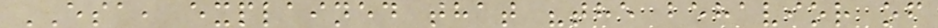ESA, explained that "the behavior of
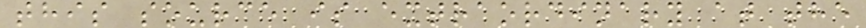this source is extraordinary at the
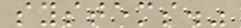systems."
